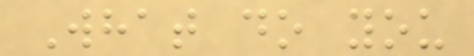What do you
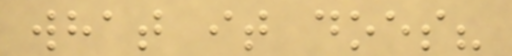what it does?
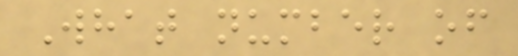What number of
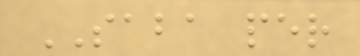SABA per
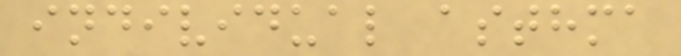individual asthma
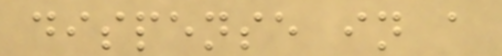dispense in a
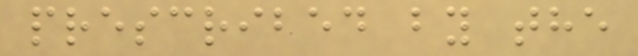prescribed by the
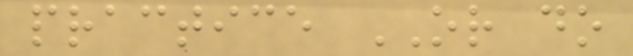practice OR do
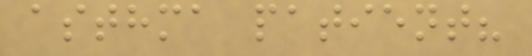asthma patient?
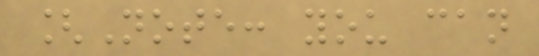[Note: you can
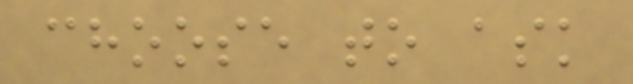choose to ask
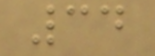34
